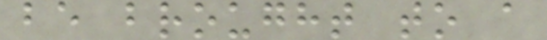be brought to a
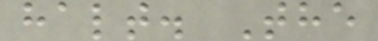halt. The
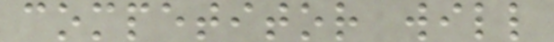competitor will
